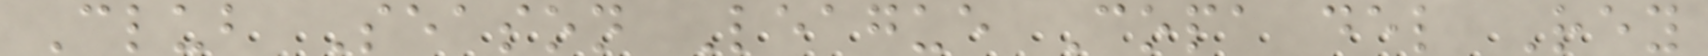Club Season League Copa del Rey
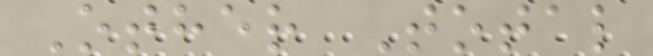Other Total
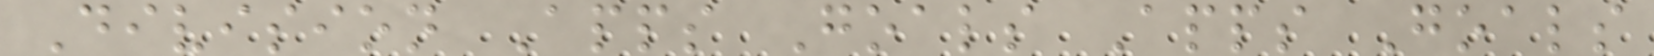Division Apps Goals Apps Goals
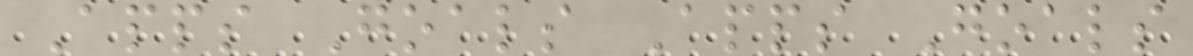Apps Goals Apps Goals
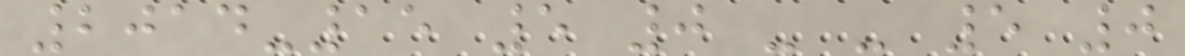2014-15 5 0 - - 5 0
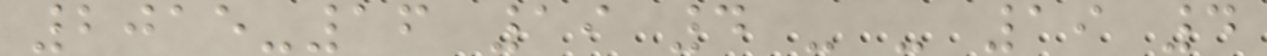2015-16 19 4 - - 19 4
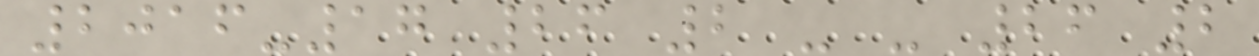2016-17 26 2 - - 26 2
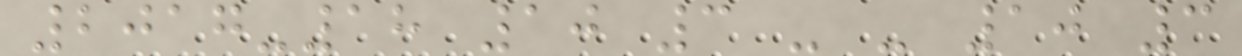2017-18 10 3 - - 10 3
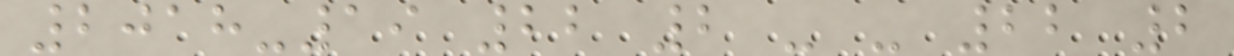2018-19 22 2 - - 22 2
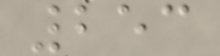253
